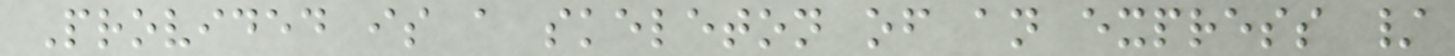Provided is a skeleton of an express /
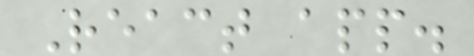React app.
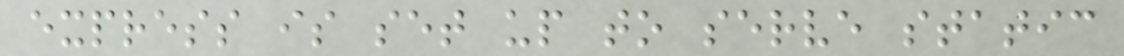express is set up to serve static
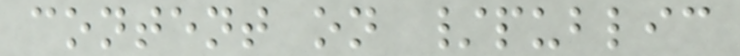content on /public
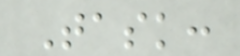Task:
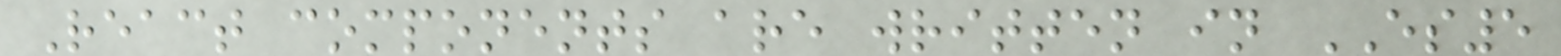React components are written in ES5
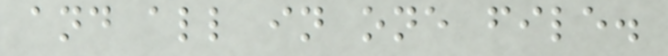and all in one file.
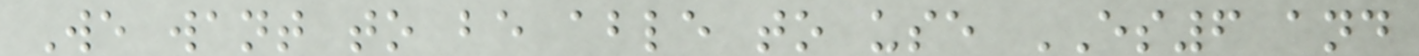We want to be able to use ES6 and
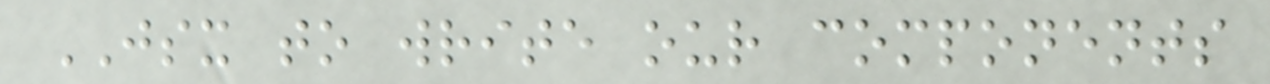JSX to write our components
